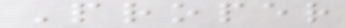Proper
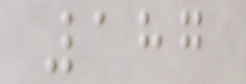187
